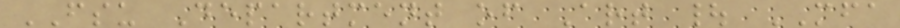FSU Department of Art | MFA
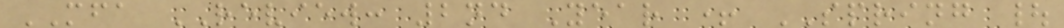MFA REVIEW: 2nd Year + SPRING |
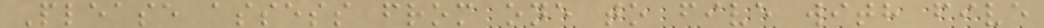Please assess from one to five with five
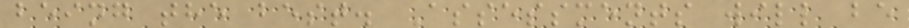being the best. Assessments will be
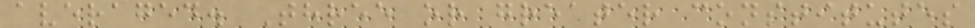averaged. Three or greater constitutes
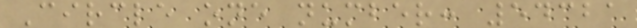Circle one number: 54321
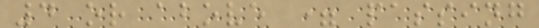4 or above = passing
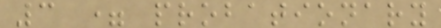3 = probationary
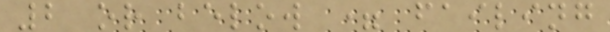2 or below = failing
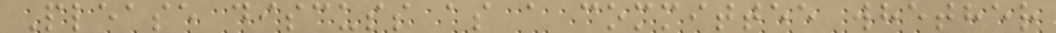Please discuss as a committee whether
